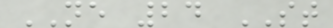NE 24 ST
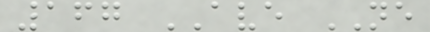167 AVE NE
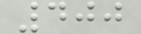400
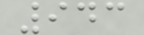943
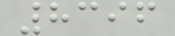8396
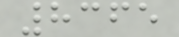8365
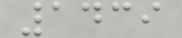1439
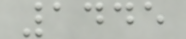1445
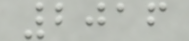2016
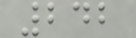242
